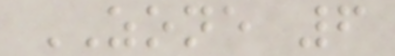ZONE 6
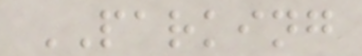PARKING
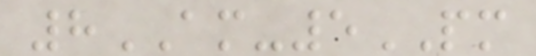8AM-5PM
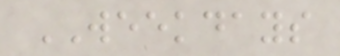WEEKDAYS
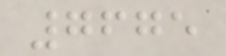7675
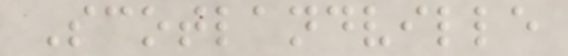Scotlandville
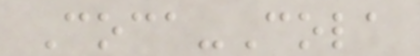Coca-Cola
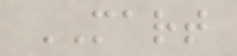MART
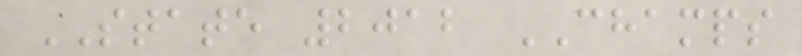STATE 2012 CHAMPS
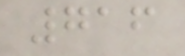716
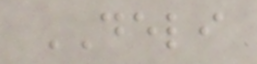DELI
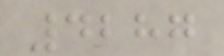4287
